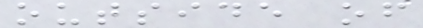outside of
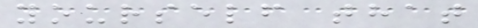yourself that
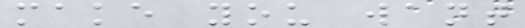make you want
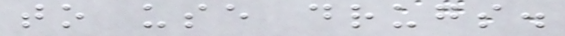to use drugs.
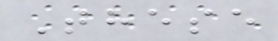These
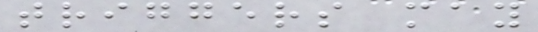triggers may
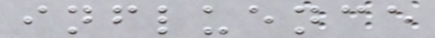influence
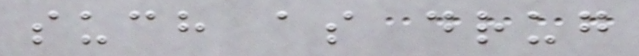such as drug
